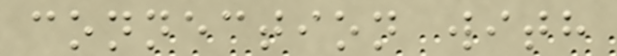connection with
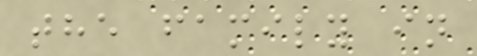the family in
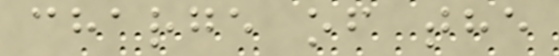charge of the
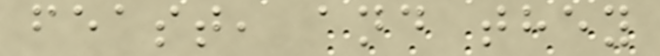feast, and they
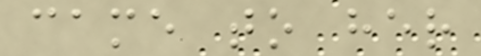came to her
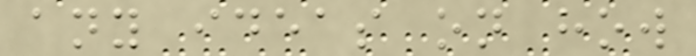any ideas on how
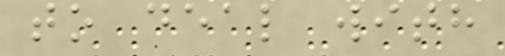to deal with
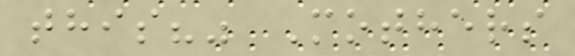this?" Mothers
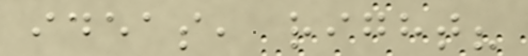ideas, right?
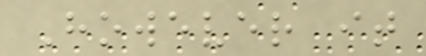However it
